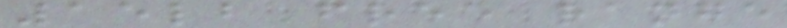15lb free range
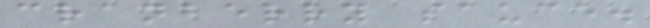cranberry sauce.
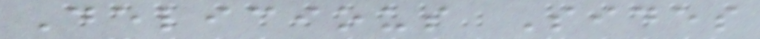Delicious Sides
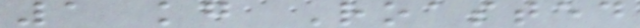1 kg Roasted
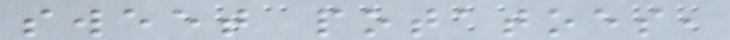sweet potatoes,
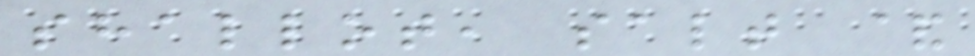shallot, salt &
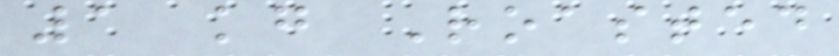1 kg Roasted
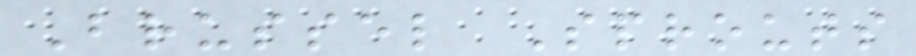Brussel Sprouts
